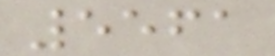5561
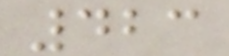423
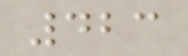423
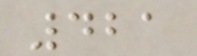421
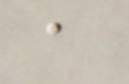a
